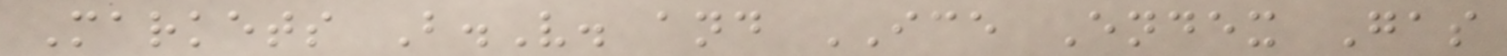Markets B.V. and ICE Endex Gas
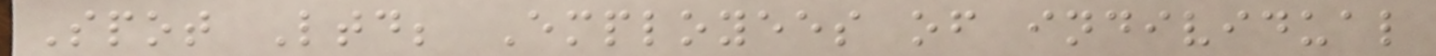Spot Ltd; Employees of individual
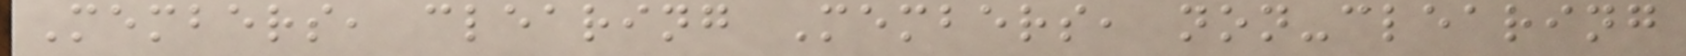Members, clearing Members, non-clearing
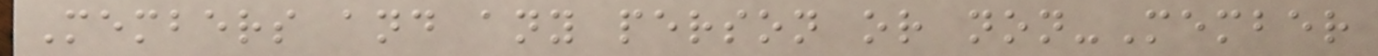Members and any person or non-Member
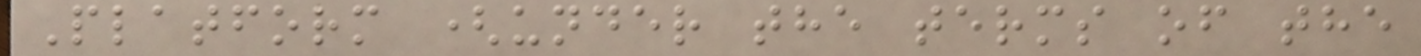Platform (under the terms of the
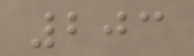203
